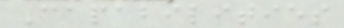Capabilities
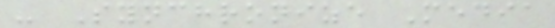- Synchronize Media
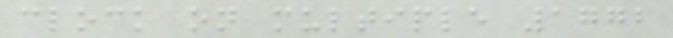clock on multiple 1772
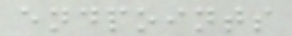endpoints
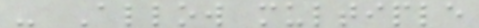- Allow multiple
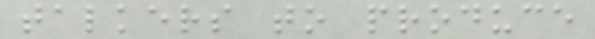talkers to produce
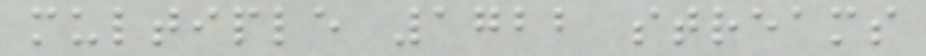multiple 1722 streams
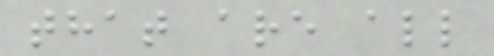that are all
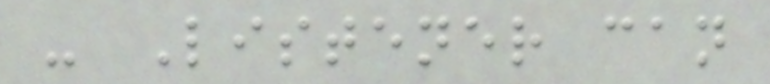- Listener can
